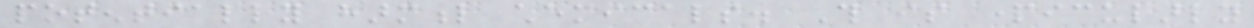potentially harmful chemicals. This is particularly
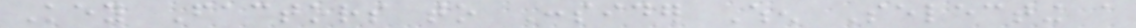Key Factors to Consider When Selecting a
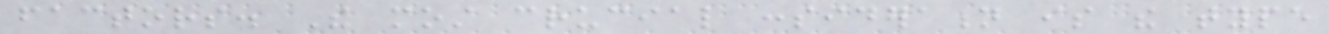factors. The most crucial consideration is the type
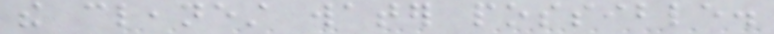the cleanest water possible.
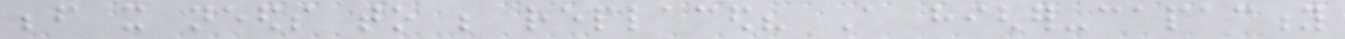before it needs to be replaced? A higher-capacity
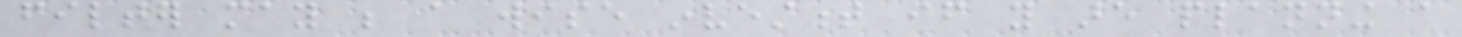filter may be a wise investment if you are planning a
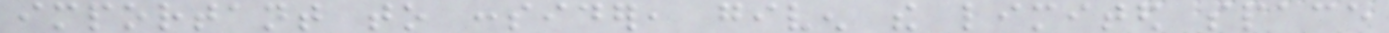important to consider, given the limited space
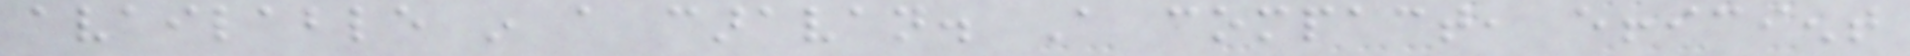available in a caravan. A compact, efficient
